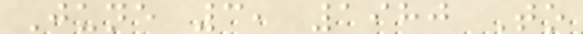June 3, 1980 To
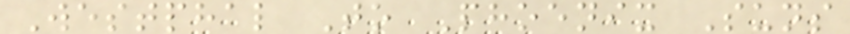Westphal To Phoenix Suns
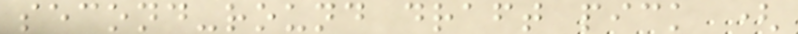second-round draft pick (
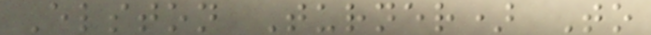Elston Turner) To
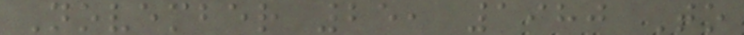November 25, 1980 To
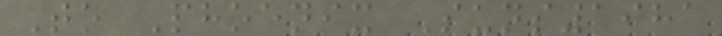To Phoenix Suns1981
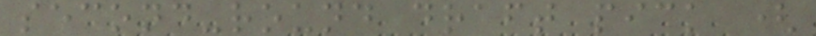second-round draft pick (
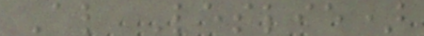Al Leslie)
